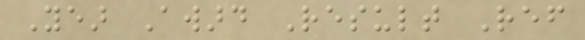Year Award Result Ref
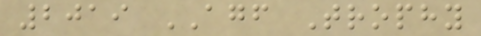2019 AGF Trophy
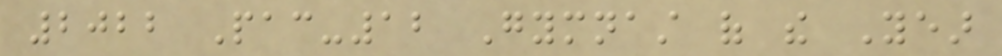2022 Pac-12 Gymnast of the Year
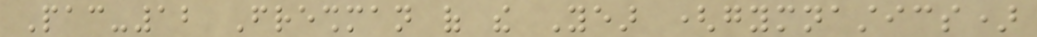Pac-12 Freshman of the Year (gymnastics)
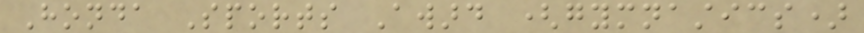Honda Sports Award (gymnastics)
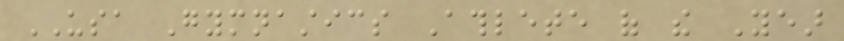USA Gymnastics Athlete of the Year
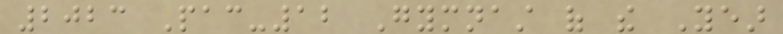2023 Pac-12 Gymnast of the Year
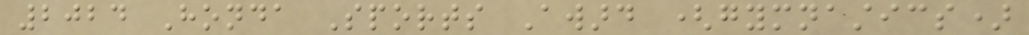2024 Honda Sports Award (gymnastics)
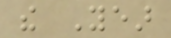the Year
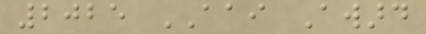2025 AAI Award
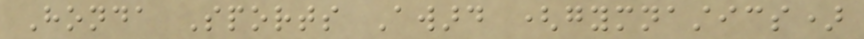Honda Sports Award (gymnastics)
